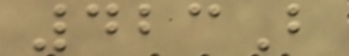423B
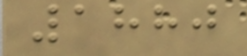1880
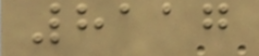8117
